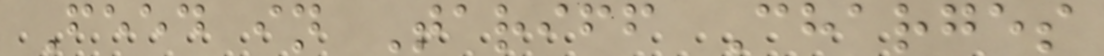Feed in Tariff Charges
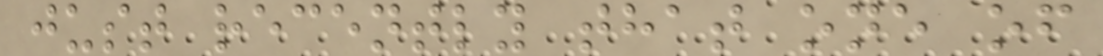just recently that one of
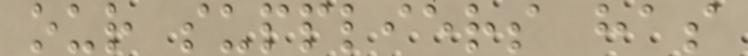our suppliers has
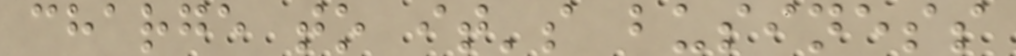charge to it's business
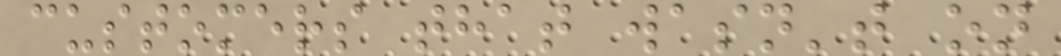customers that wasn't on
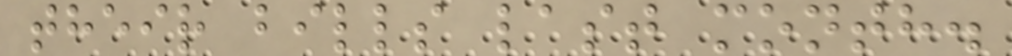their bills last month.
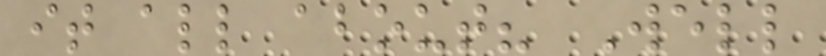it all about? Well
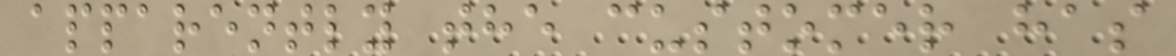apparently the customer has
